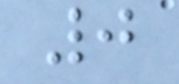0
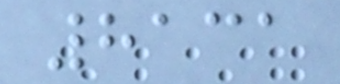8131
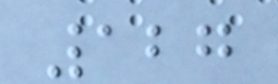127
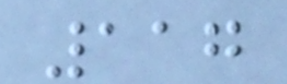117
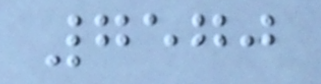7570
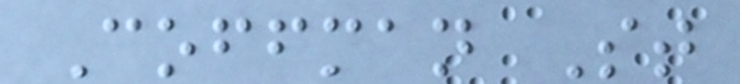Coffman St
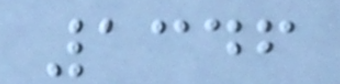1346
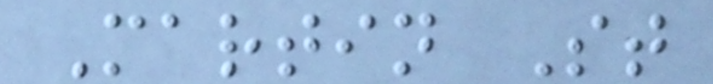Martin St
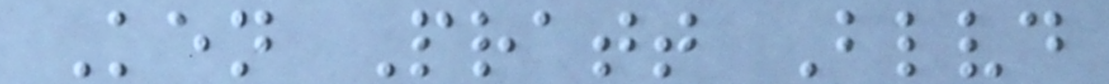Ken Pratt Blvd
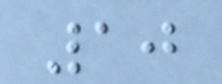10
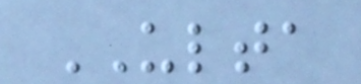ULTA
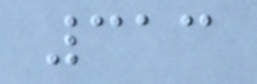313
